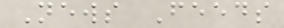News Feeds
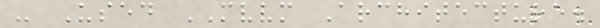- Used MVVM Architecture.
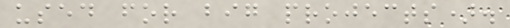used for big projects).
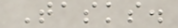Tasks.
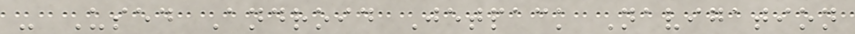- Used Android Jetpack Navigation
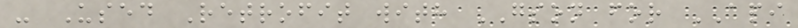- Used Retrofit with GSON for API
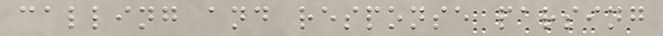calling and response parsing
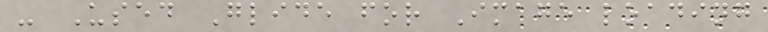- Used Glide for Image loading
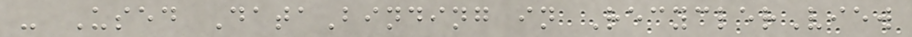- Used DataBinding in RecyclerView
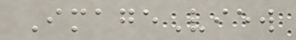ImageView
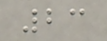23
